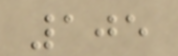105
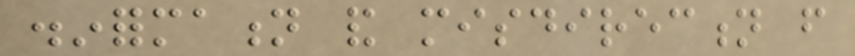disinformation and misdirection from
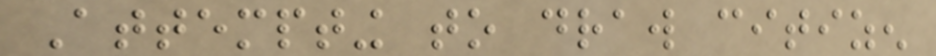Attempting to draw citizen
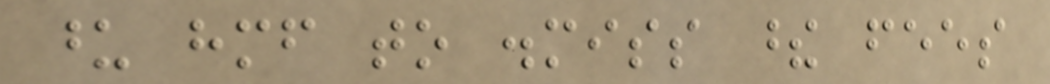upon himself to dismiss these fees
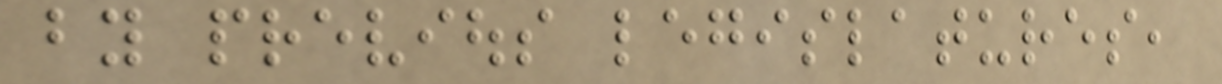by previous legislatures,
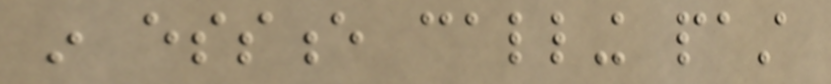in essence calling past
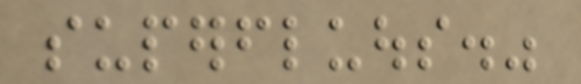superfluous."
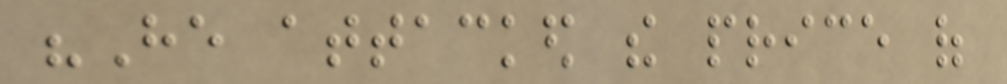"He attacked the price of
